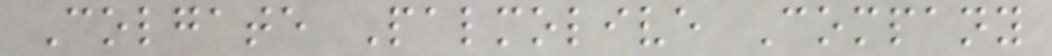Colgate Palmolive Company
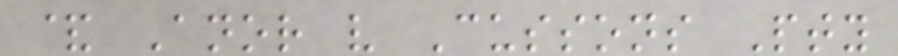& Anor v Cussons Pty
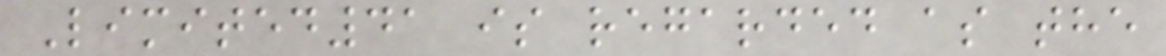Limited41 is regarded as the
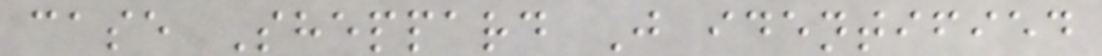case Sheppard J identified
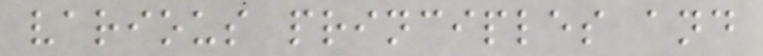various principles and
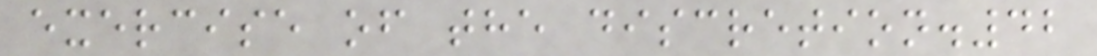exercise of the discretion.42
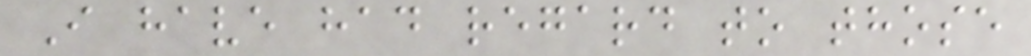I have had regard to those
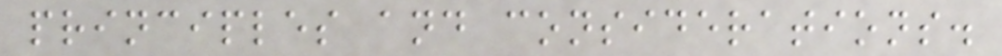principles and considerations.
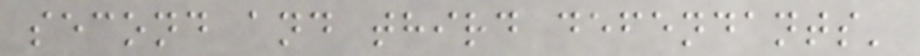second and third defendants'
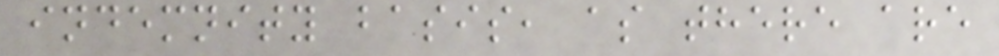indemnity basis, as there are
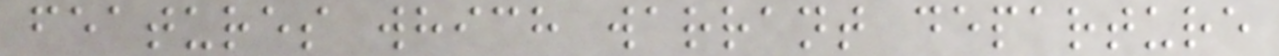features which warrant departure
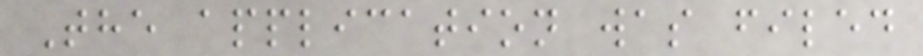The application was filed
